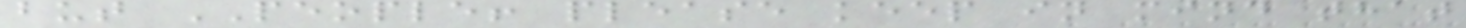but PEOPLE! please keep in mind that
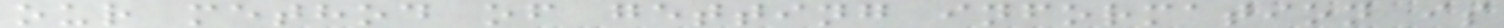our method of getting information is
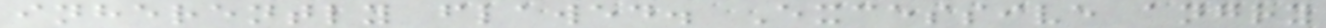inherently flawed. Excessive angry
